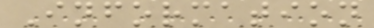Information
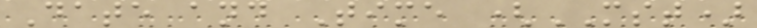Date and Time (MST)
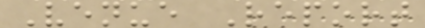Venue Report
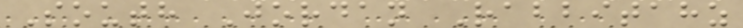South Jordan Rabbitahz
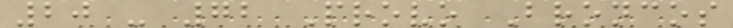20 - 72 Provo Broncos
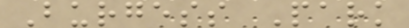Burgess Park
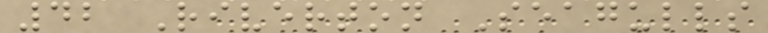42 Riverton Seagulls
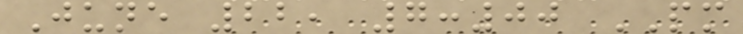June 22, 7:00 PM
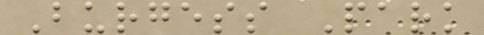Burgess Park
